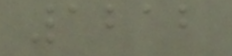1212
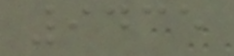9435
